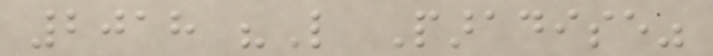2018 "Like Paradise"
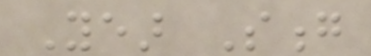Year Song
